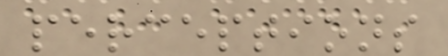perceptions
